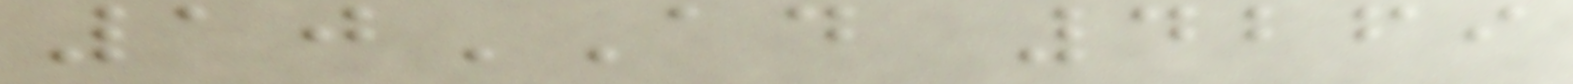10AD 4269
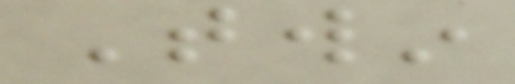Twin
